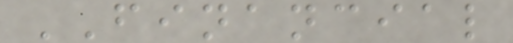FINANCIAL
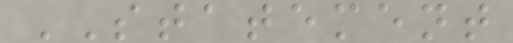STATEMENT
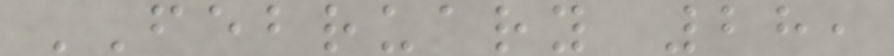FEBRUARY 28,
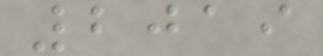2019
